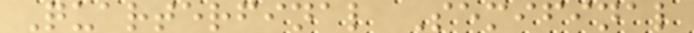Quarterfinal Semifinal
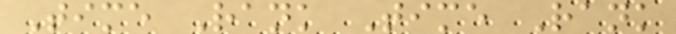Time Rank Time Rank
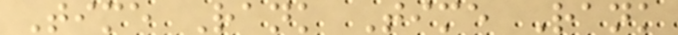Time Rank Time Rank
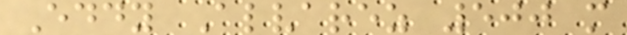Eddy Alvarez 500 m
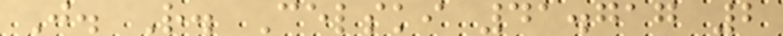J. R. Celski 41.717 2
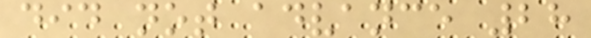did not advance 28
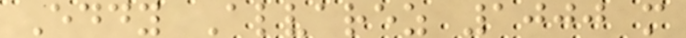Eddy Alvarez 1000 m
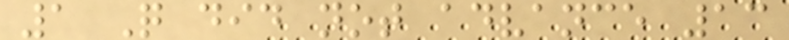1 Q did not advance 13
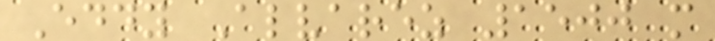Eddy Alvarez 1500 m
